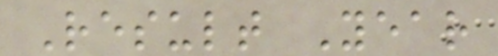Result Year
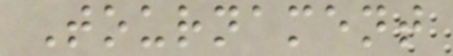Tournament
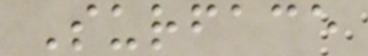Surface
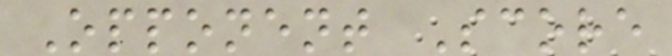Opponent Score
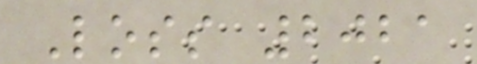Loss 2021
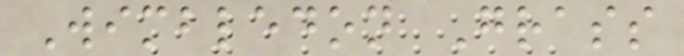Wimbledon Grass
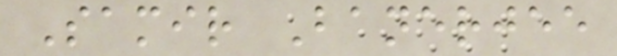Samir Banerjee
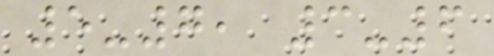5-7, 3-6
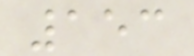153
